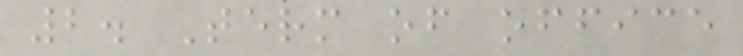2. Term of office
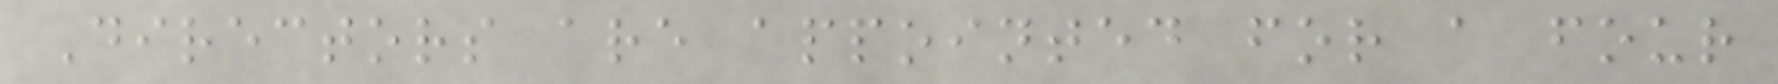Directors are appointed for a four
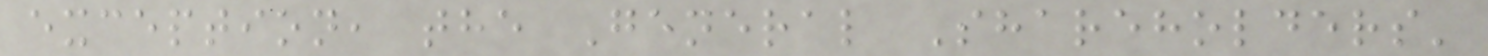exception, the General Shareholders'
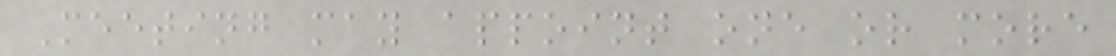Meeting may appoint one or more
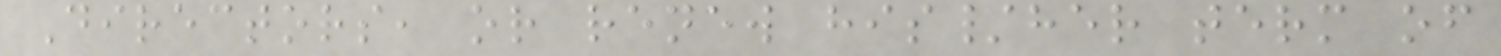Directors, or renew his/her term of
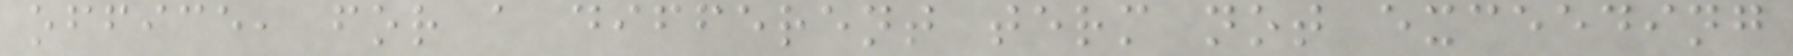office, for a different term not exceeding
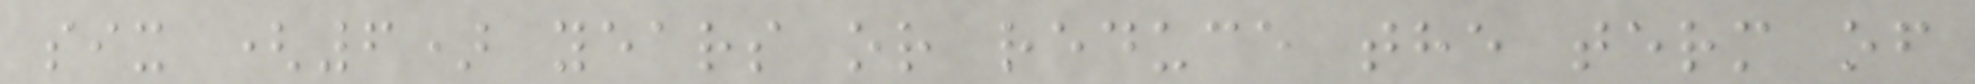six (6) years or reduce the term of
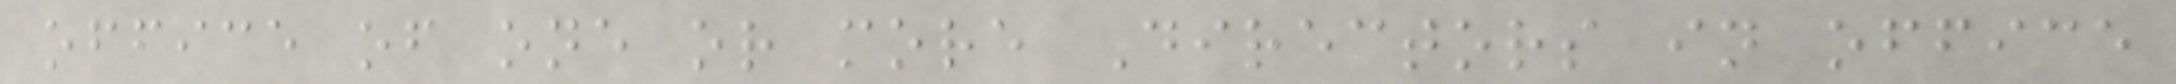office of one or more Directors in office
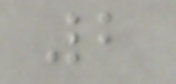2
